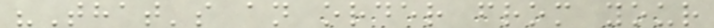"That's an order from your
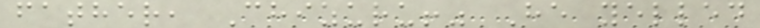father, Chizuru!" He yelled
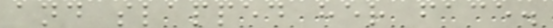and slapped her face.
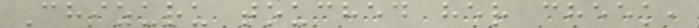Chizuru touched her cheek,
